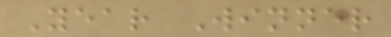Year Winner
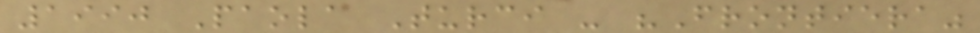1990 Paola Turci - "Frontiera"
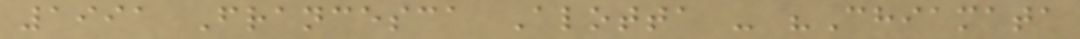1991 Francesca Alotta - "Chiamata
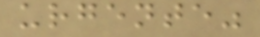urgente"
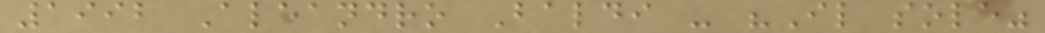1992 Aleandro Baldi - "Il sole"
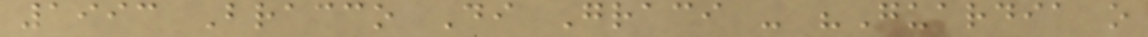1993 Bracco Di Graci - "Guardia o
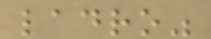ladro"
